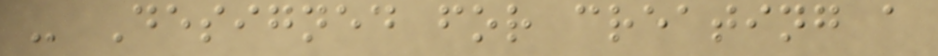- Designed for creating a
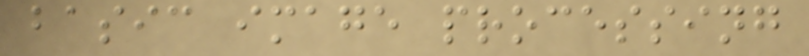basic image processing
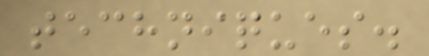techniques.
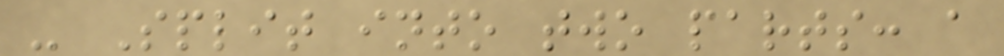- Split into two parts: a
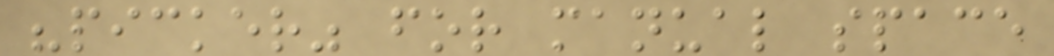"picker" for manual space
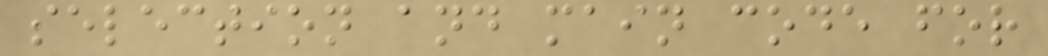selection and main code for
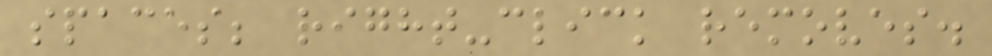spaces; right-click removes.
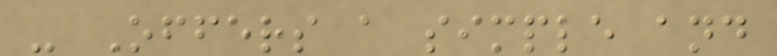- Offers a simple and
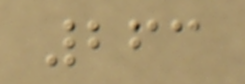263
